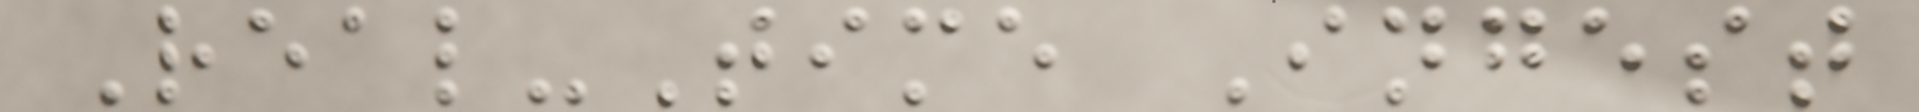Real-Time Ingest
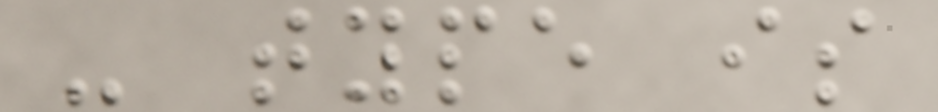- type is
